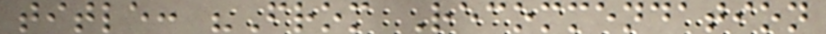title: "From Recommendation
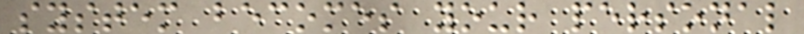system becomes your personal
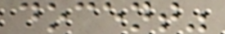docent"
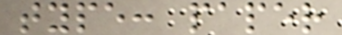type: paper
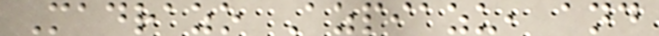Madrazo Azpiazu, and
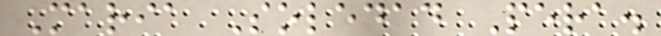Maria Soledad Pera.
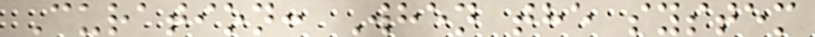Curation: When the system
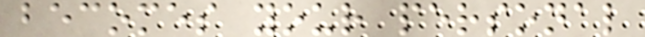becomes your personal
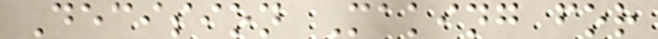Decision Making for
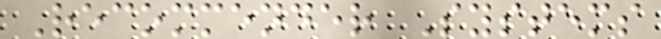Recommender Systems
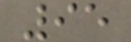95
